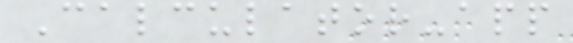Calculator-app
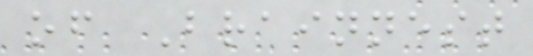of Brainnest
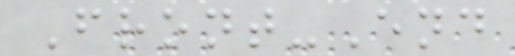Front-End
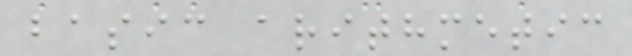basic arithmetic
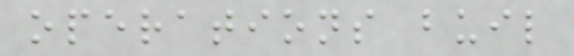operations buil
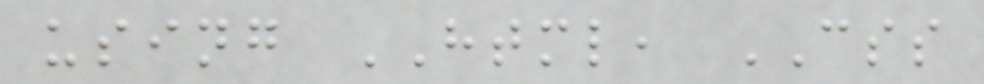using HTML, CSS
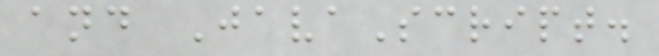and JavaScript.
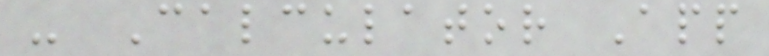- Calculator App
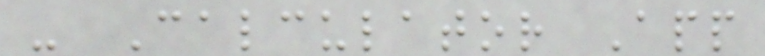- Calculator App
